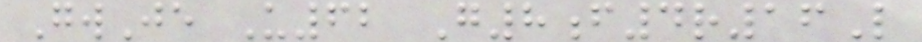GwJe U62 G8f4r16L
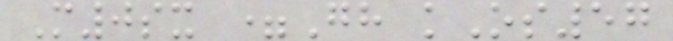M0sx =Gh kOs57
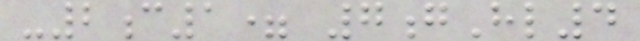-2c1= 7gHl4
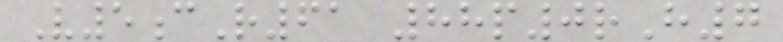V5cR61 88p0rH7
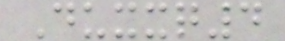Duxxq4
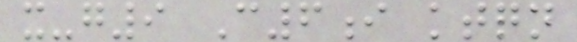x-g9 C6i ktqn
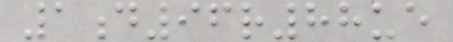1d96r88ue
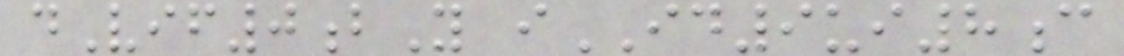dVif0bY iID9ui8c
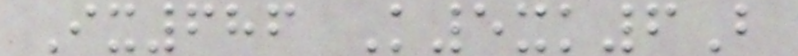Ix686 K5xk6B
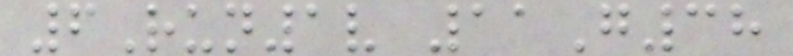6Run1v 11G38
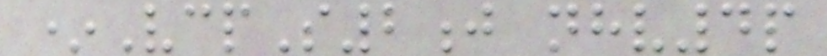*VcpS2j nhv4p
